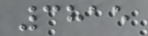3815
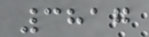3817
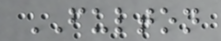FULTON
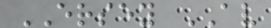ERSEY AV
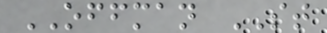OFFMAN ST
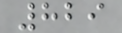829
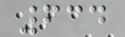634
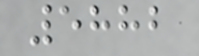5882
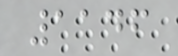1146
